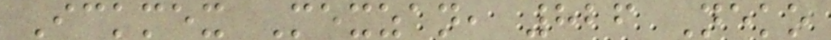Ickmex Mexzan, 826 Neko
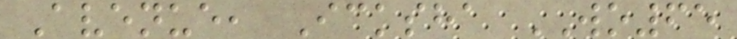Avenue, Icksha WO65
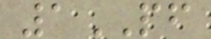1PF
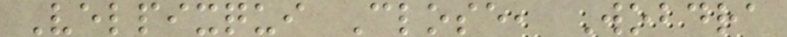Velpixqui Close, Wobdra
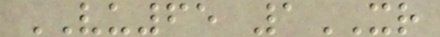VU65 1XR
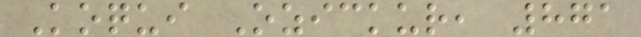Koqui Ozickur, 871
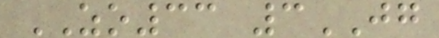ZO33 3JG
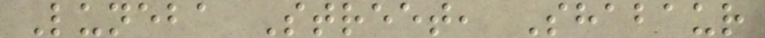Luneba Street, Shabaur
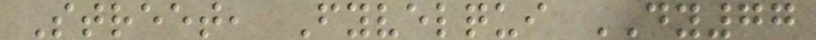Street, Fyvelqui DY77
